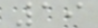19
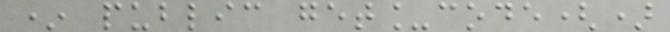* public get_code()
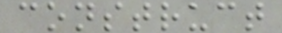construct
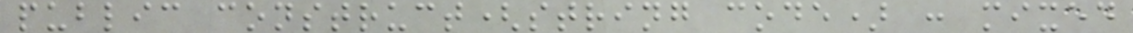public construct(string code) : mixed
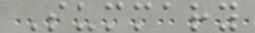Summary
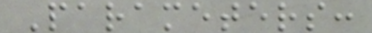Parameters:
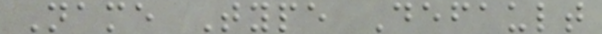Name Type Default
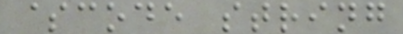$code string
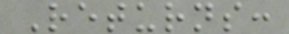Returns:
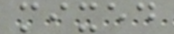mixed
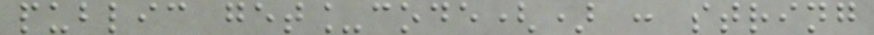public get_code() : string
